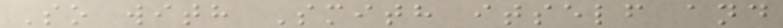So with Smith itself and
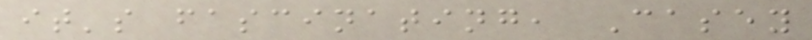it's fascinating, Casey
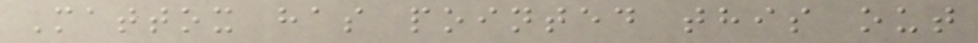Mattox has pointed this out
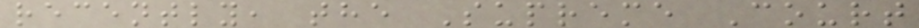recently, the Supreme Court
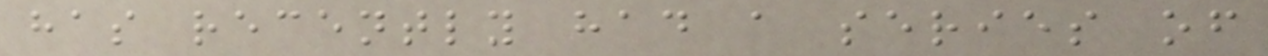has recently had a series of
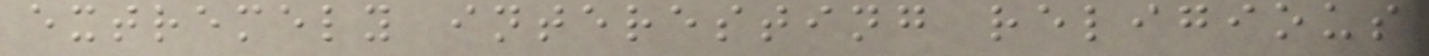extremely interesting religious
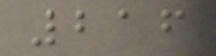216
